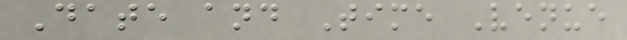Date and Time Venue
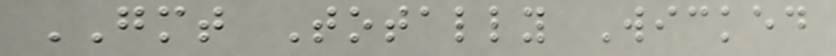GMT Totally Wicked
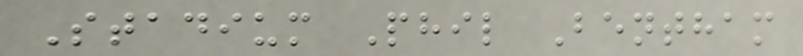Stadium Phil Bentham
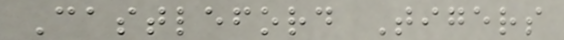Castleford Tigers
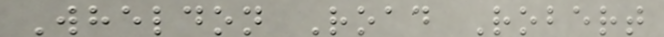Wheldon Road Robert
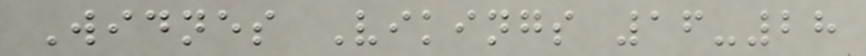Widnes Vikings 16-28
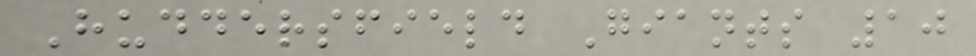Huddersfield Giants 10
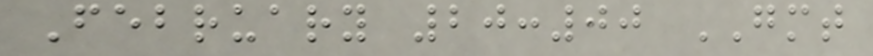February 20:00 GMT
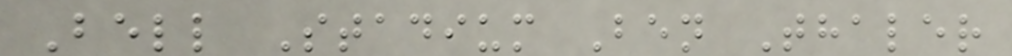Bell Stadium Ben Thaler
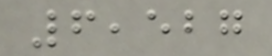6,527
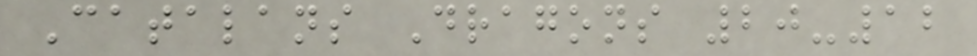Catalans Dragons 20-12
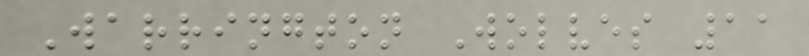Warrington Wolves 11
